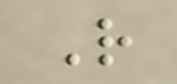R
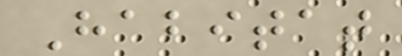Habitat
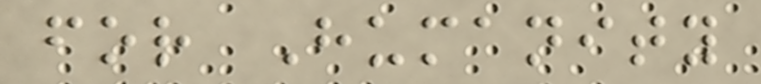for Humanity
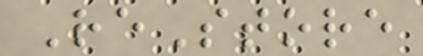ReStore
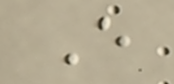E
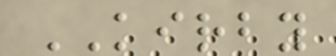KIRBY
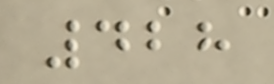428
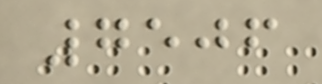7506
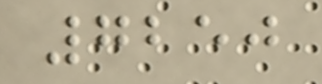7250
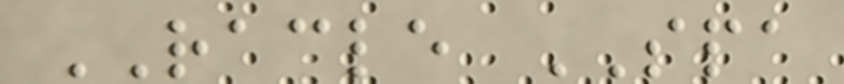RACLE SPA
